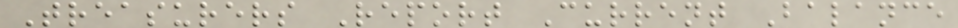Treasurers Report Current Balance
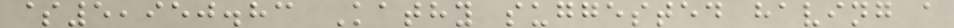$5,950.83 Kathy suggested having a
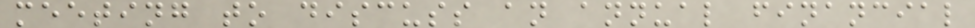meeting to discuss an annual financial
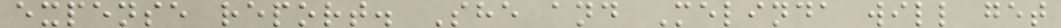expense report. She and Melinda will get
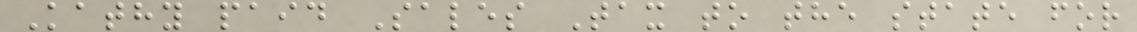Kathy paid Sales Tax to the state for
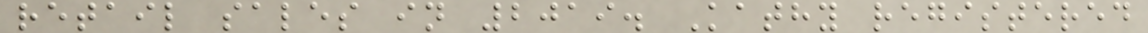retail sales in 2019. Kathy registered
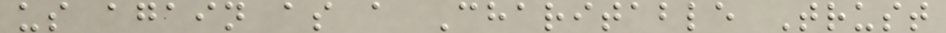us again as a Charitable Trust
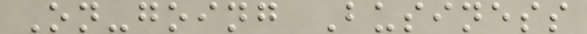On-going Business
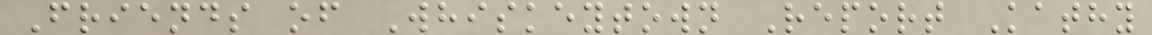Friends of Whiskeytown Report Kathy
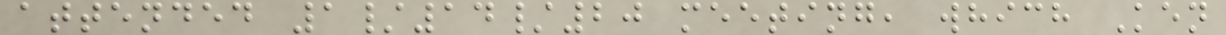attended 1/14/20 meeting, which Ken
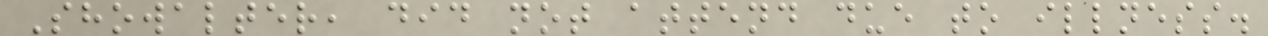Showalter, did not attend due to illness.
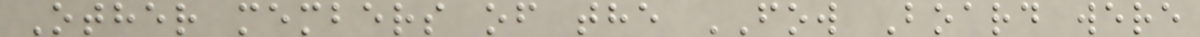Other members of the FOW Board were
